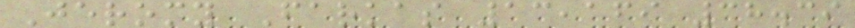Jeromy Farkas 13,169 38.39
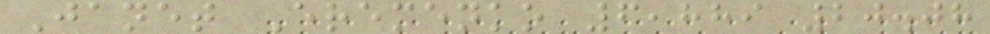Janet Eremenko 6,889 20.08
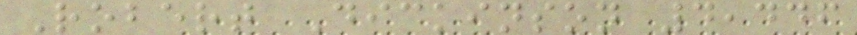Robert Dickinson 4,446
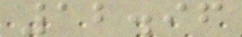12.96
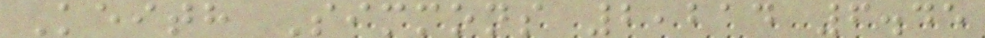Keith Simmons 2,214 6.45
